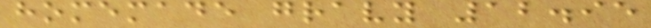homemade gravy 12.95
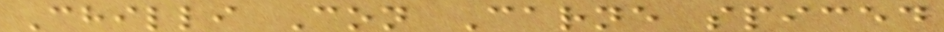Chilli Con Carne spiced
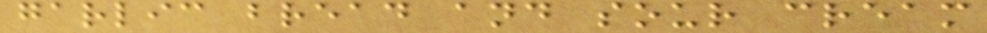garlic bread and sour cream
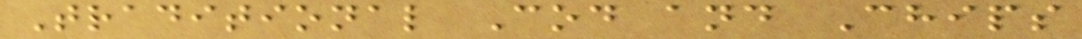Traditional Cod and Chips
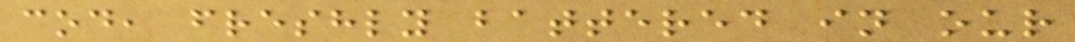cod, freshly battered in our
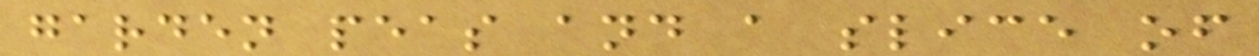garden peas and a slice of
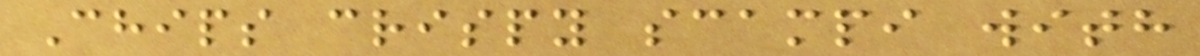Chips crispy scampi with
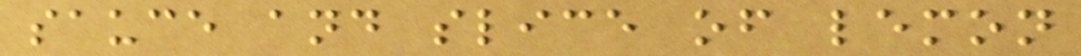sauce and slice of lemon
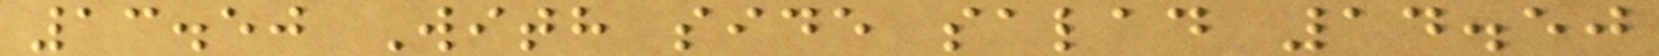13.50 With side salad 14.50
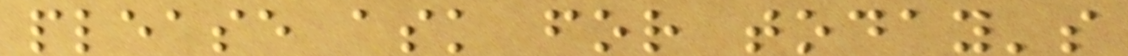please ask for today's
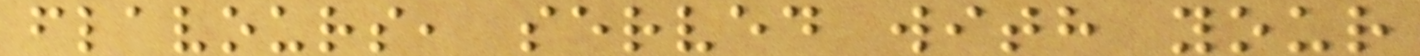flavours, served with your
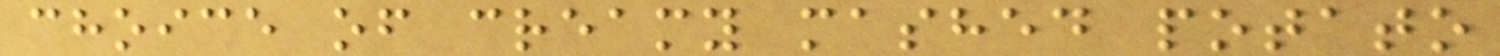choice of creamy mashed potato
